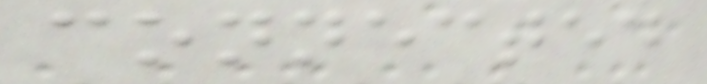connected
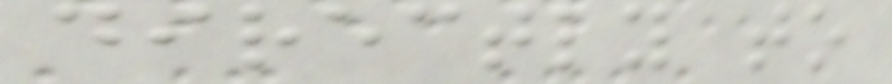directly to
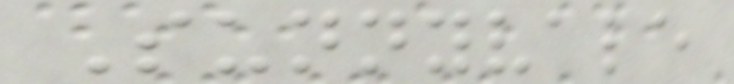Sunnyvale
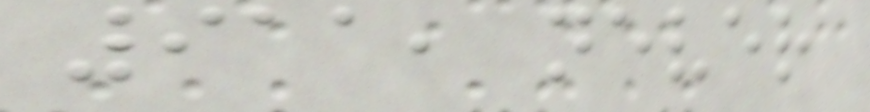911, never
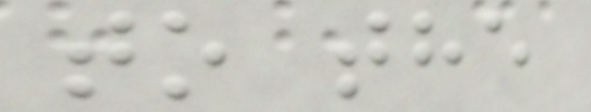to the
